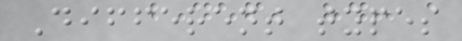Different types
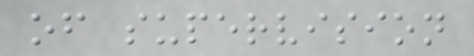of supervision
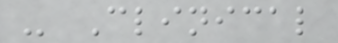- Clinical
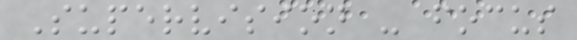Supervision - focus
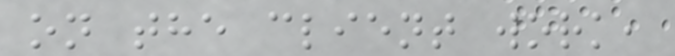on the client work,
